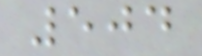504
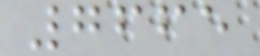7665
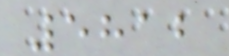5812
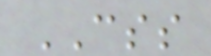CSS
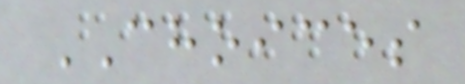CHOICES
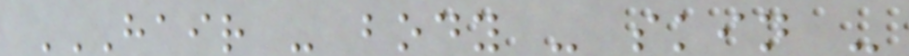HAIR - BODY - SKIN -
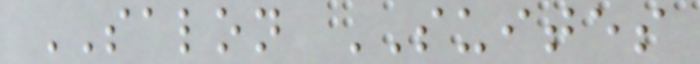SALON SUITES
